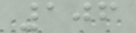106
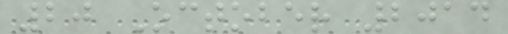20 October 2014
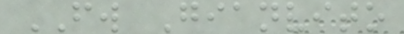FW Gianvito
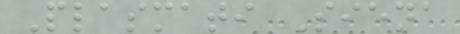Plasmati Siena
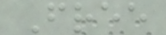Free
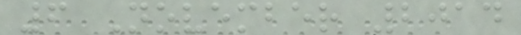6 November 2014
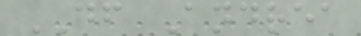DF Andrea
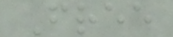Free
